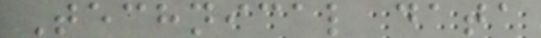Technical data
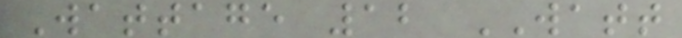Wattage 12 WATT
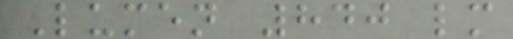Lumen 840 lm
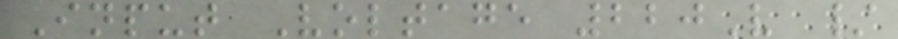Input Voltage 220V /
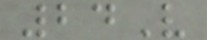24V
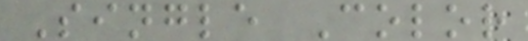Single Color
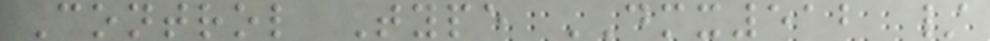Control Type DMX512 /
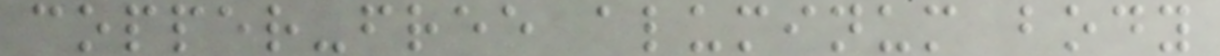copper-free aluminum body
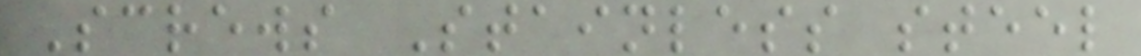Screws Stainless steel
